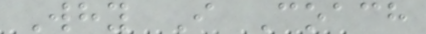Why I Coach
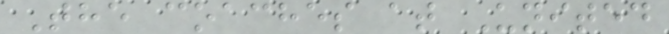The coaches at United
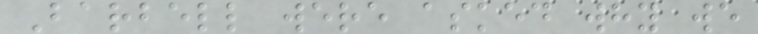Barbell were asked why we
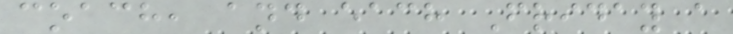coach, and each Friday a
